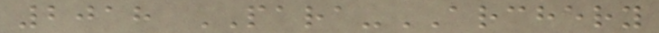2018 PARA-ARCHERY
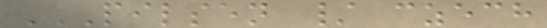PILSEN / CZECH
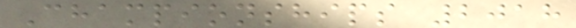Championships 2018
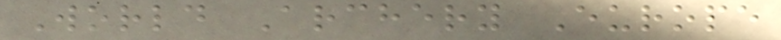World Archery Europe
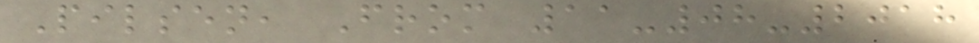Pilsen, From 11-08-2018
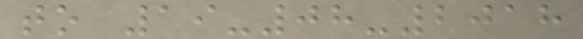to 19-08-2018
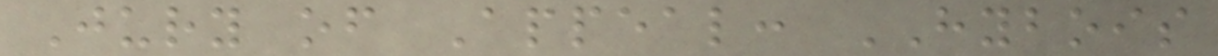Jury of Appeal: HYBOIS
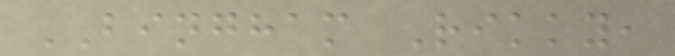BINGHAM Rikky,
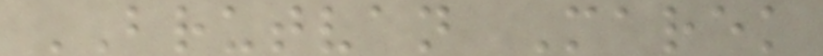BRUTVAN Marek
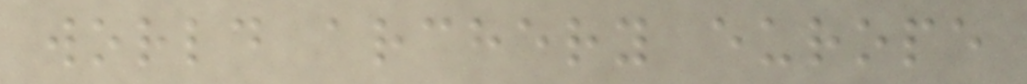world archery europe
